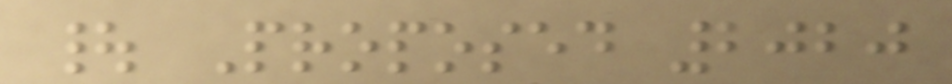| Proposed 2020
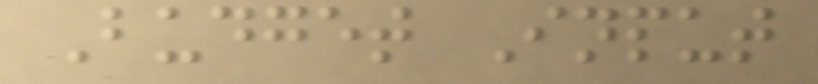Budget Input
